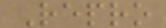Repro
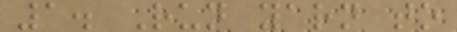1. Run yarn to
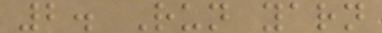2. Run yarn
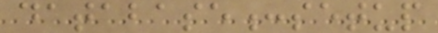database:setup
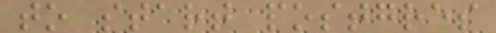to start postgres
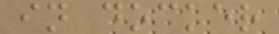in docker
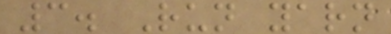3. Run yarn
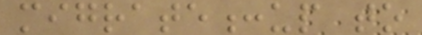migrate:up to
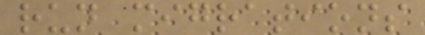run migrations
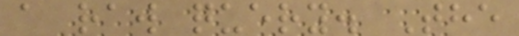a raw query. The
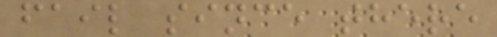fail since there
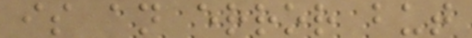is an error but
